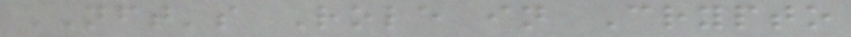NFT's Role in Crypto
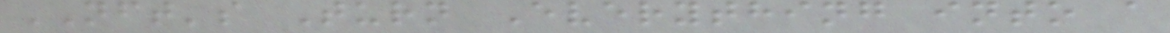NFT's Turn Everything into a
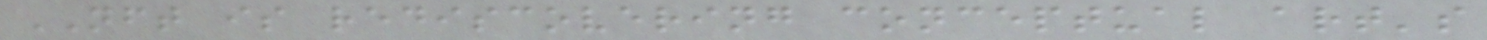NFT is rediscovering conceptual art's
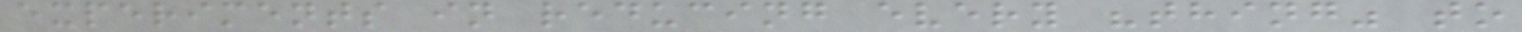experiments in reducing every "thing" to
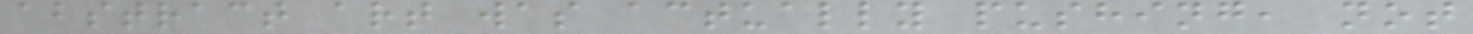abstract art was actually pushing, not
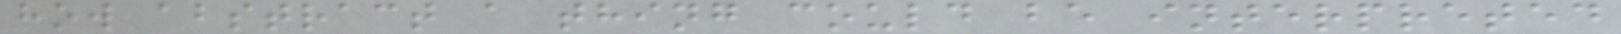how abstract a thing could be interpreted
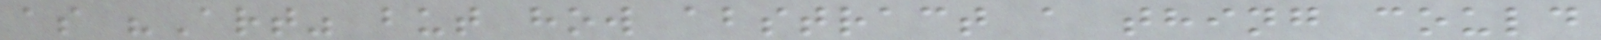as "Art" but how abstract a thing could
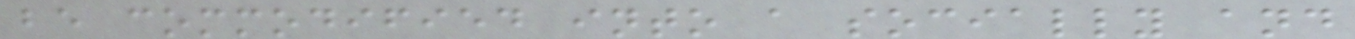be commodified into a socially and
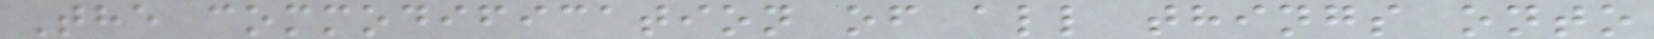The commodification of all things onto
